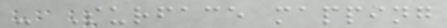- Surface mapping
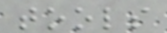tools
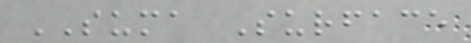SUMA Surface
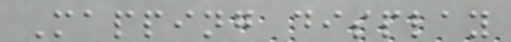Mapping display
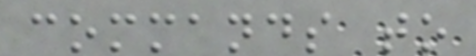commands to
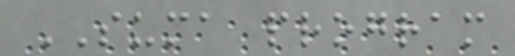SUMA program
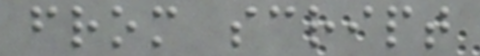from script
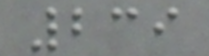239
